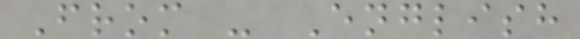From - English
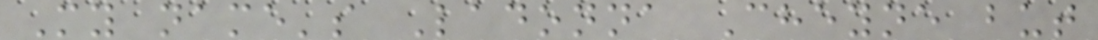My name's Ladonna Cheyne but
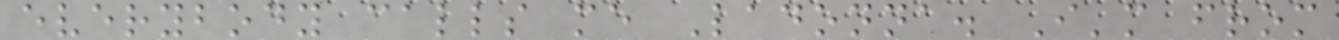everybody calls me Ladonna. I'm from
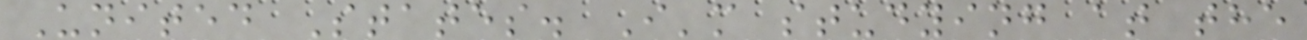United States. I'm studying at the
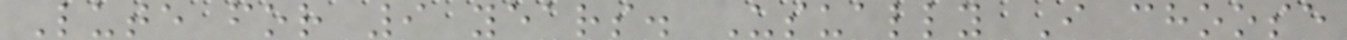Lute for 9 years. Usually I choose
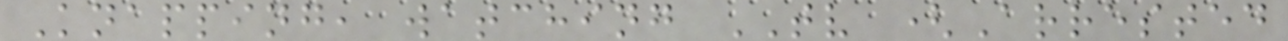Knapping, watching TV (Arrested
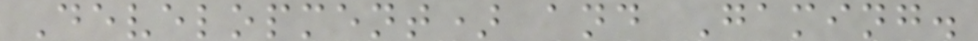Development) and Gaming.
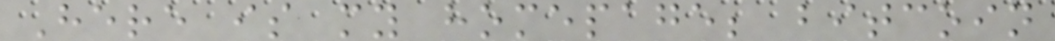Here is my homepage; bitcoin
